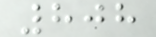808
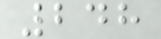248
